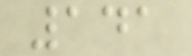141
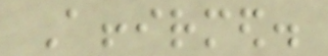Affirmed.
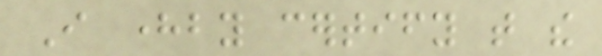I hereby certify that the
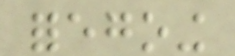foregoing
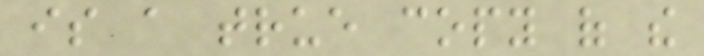is a true copy of the
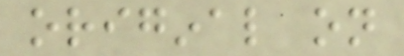original on
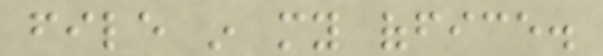file in my office.
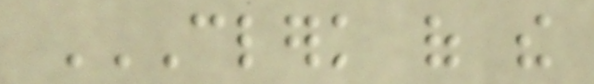CLERK OF THE
